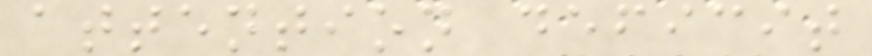attention deficit
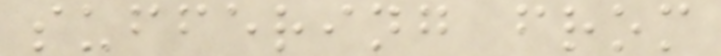suffering from
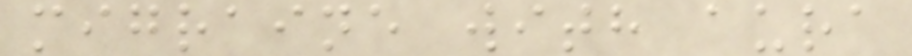migraine with aura
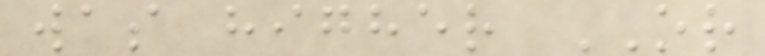was higher OR
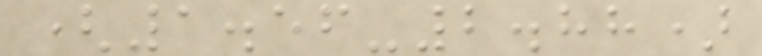(1.56-2.88)
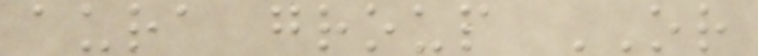aura group OR
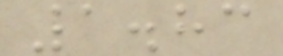1.83
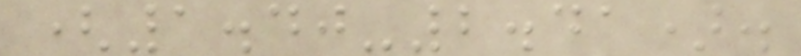(1.40-2.41).
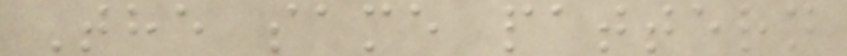The same pattern
